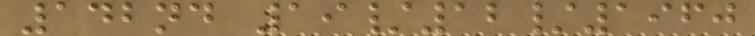142nd 19/12/1960
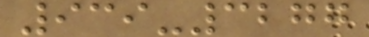939-3277
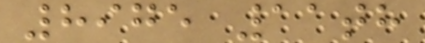8975 11th
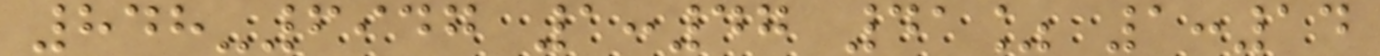848-6947 1:47 41% 1:14
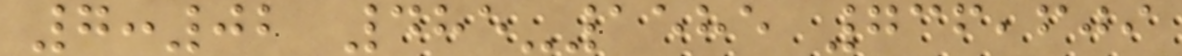7:02 485-1585 736,609
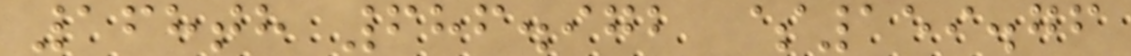168th 686.972 $159.76
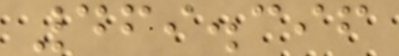469.396
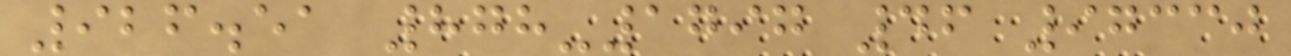926.51 878-1797 46 97330
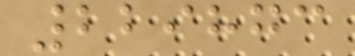229873
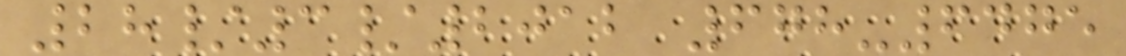28/3/2012 678-6475
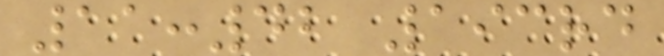11:42 193rd
